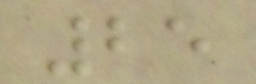25
